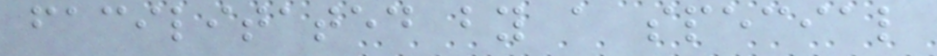facilitated by a special
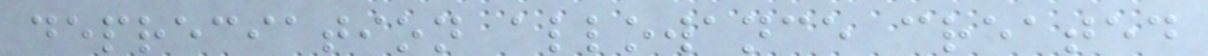depreciation allowance created
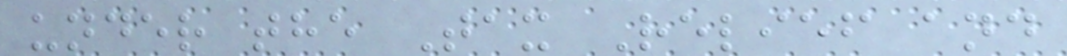under the Tax Relief and
